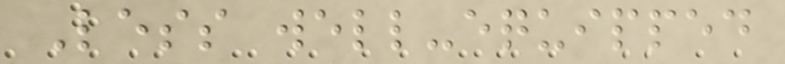Less well-equipped
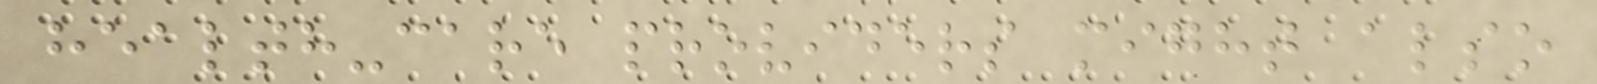health-care providers might also
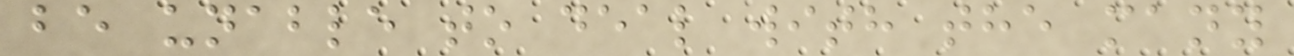be unable to deal with the many
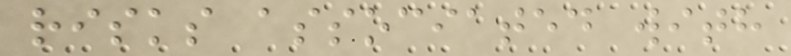risks associated with
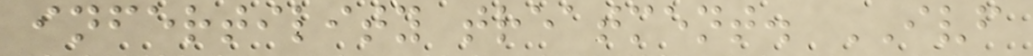infertility treatment. IVF
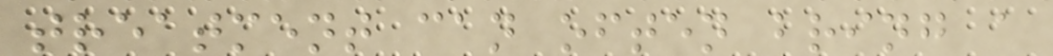treatment can often bring a
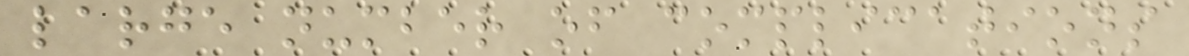large number of complications
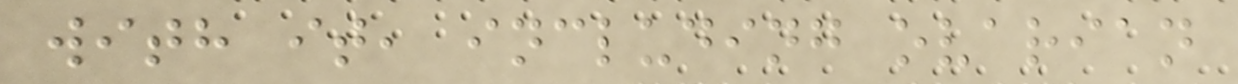with it, including ovarian
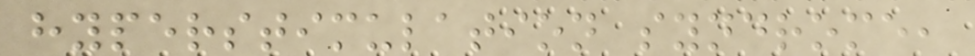hyperstimulation syndrome,
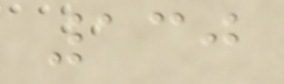130
